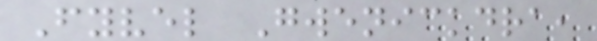Fyvel Gwenickdra,
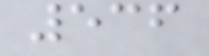536
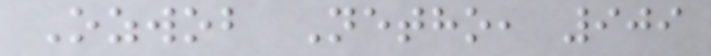Ozwob Netho, 909
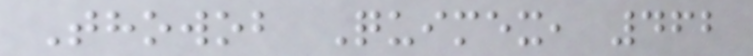Thowob Quimex, 462
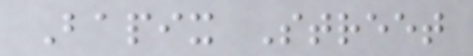Bapix Street
